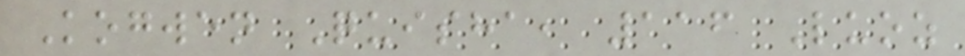Kogwen Quisha, 116 Luoz
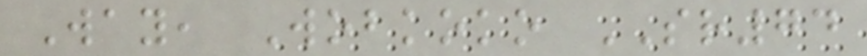Way, Wobkoko SR74
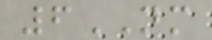6NM
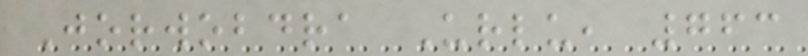Jorwobdra Urlu, 763
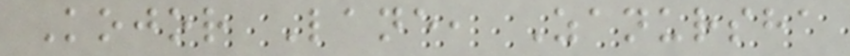Kojor Lane, Zanursha
